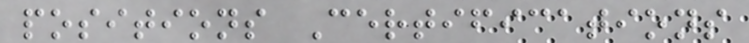positions Certifications
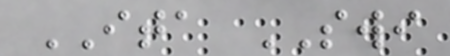ITA SWI
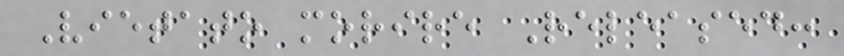Vietato morire Released:
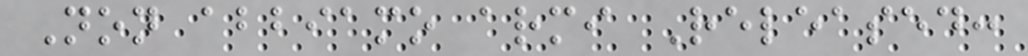Non abbiamo armi Released:
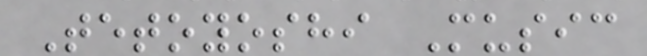Tetoyoshi Music
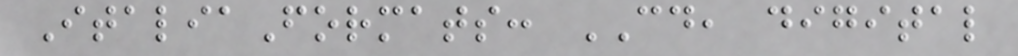ItaliaFormats: CD, digital
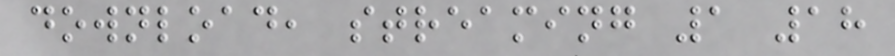download, streaming 1 18
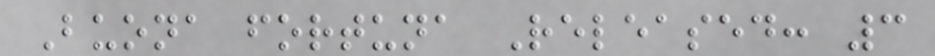Buona fortuna Released: 3
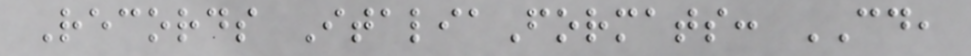Records ItaliaFormats: CD,
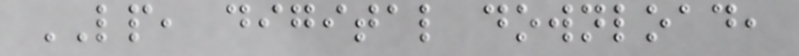LP, digital download,
